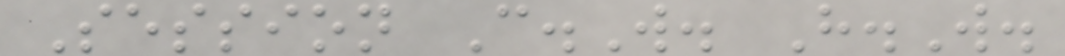Session C.W. H.W.
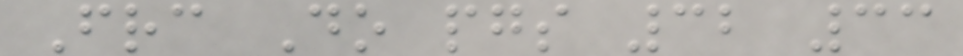Frc Do pgs 32 33
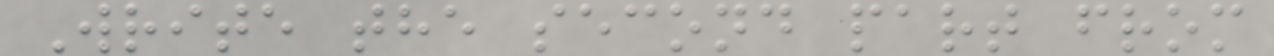Write the second part from
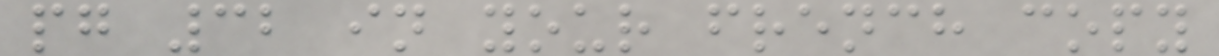pg 32 in your french copy
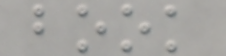book
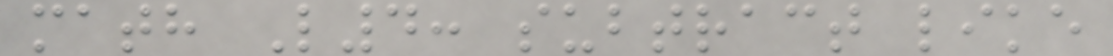math L4: subtract like
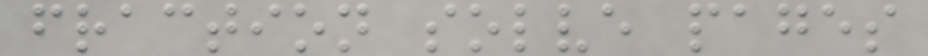fraction solve pages
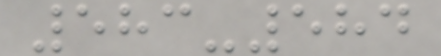583-584
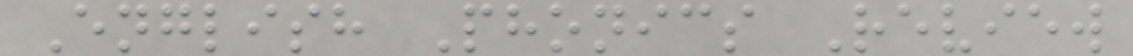English Phonics Review
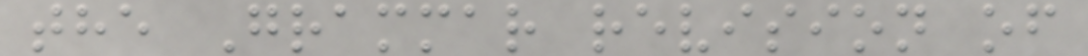the Grammar revision of
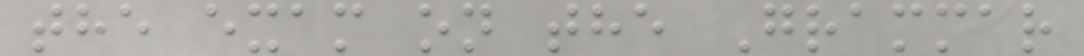the exam on the Grammar
